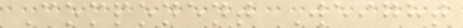Component Weight
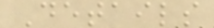Details
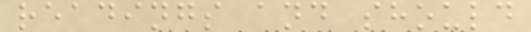readings and should
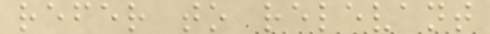refer to relevant
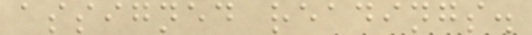assigned readings.
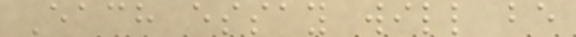Each essay will be
